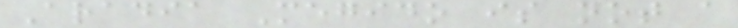Aradia Megido is not a
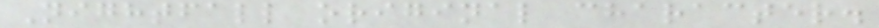Nightfall original character.
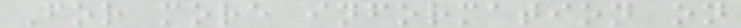For more information on
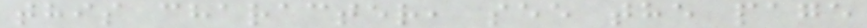this character, see the page
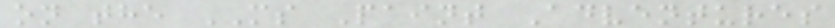on the MS Paint Adventures
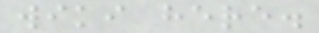wiki here.
